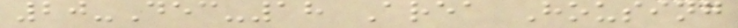20-Dec-18 Area Housing
